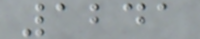1241
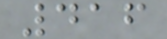416
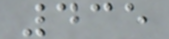435
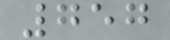757
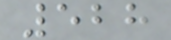528
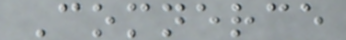Comnerce
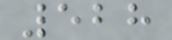528
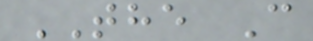THE C
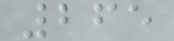265
